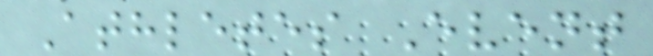Athletes Event
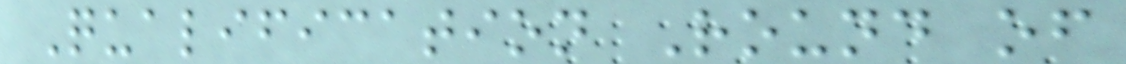Qualification Round of
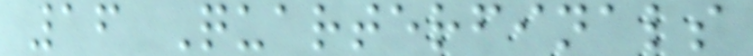16 Quarterfinals
